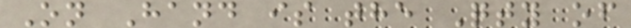On Hand is the Qty of
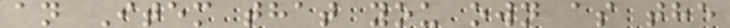an Item that you own as the
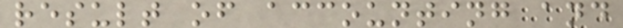result of accounting and
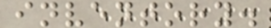inventory.
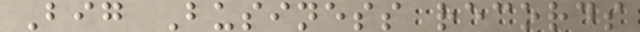Big Business records
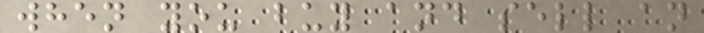when you buy and sell an
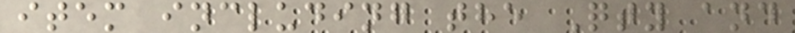item including the Qty and
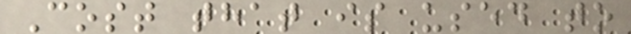Cost that is used to
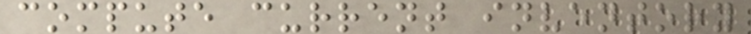compute current inventory
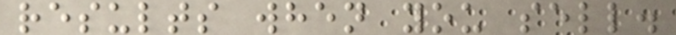results when you sell.
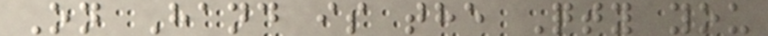On Hand is the Qty you
